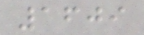1609
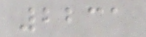2231
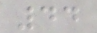44
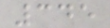345
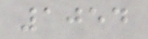1054
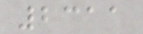2311
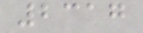2317
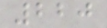220
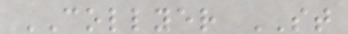COLLYER ST
